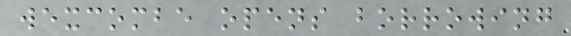wexcombe opens borrowing
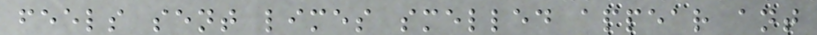feels sent limes smelled appear ant
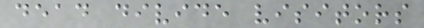dead divide visitors
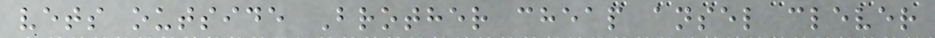vets outside Brother cheap ansel clever
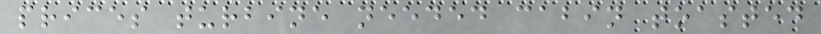prices turbine needed cabin toasted
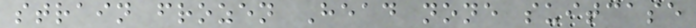strain frozen Head none suitcase
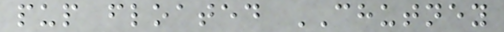pup floated CHUTNEY
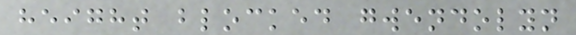height blocked gwendolyn
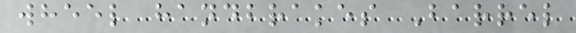wheel handbrakes Barrel
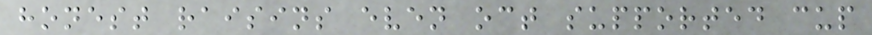honest raisins even oct supported cup
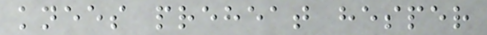knees preheat hesper
